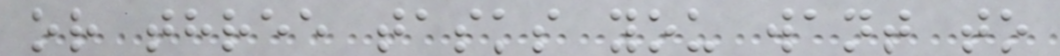or three tasks you want to
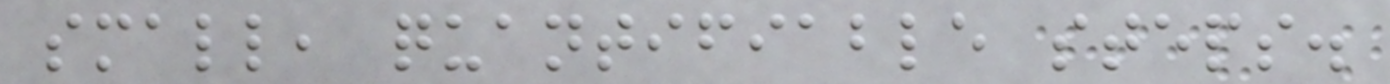small, quantifiable steps.
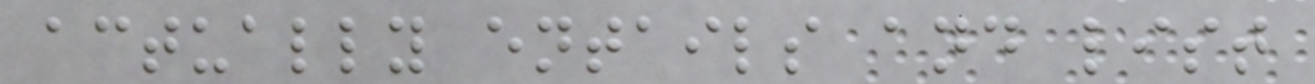actually entails and list
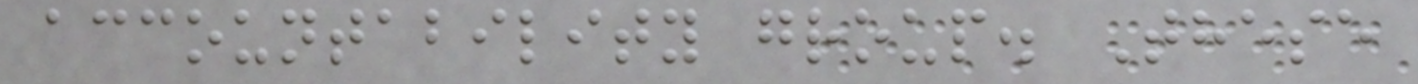accountability group. These
